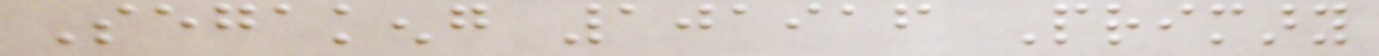Segakeng 101916 Primary
